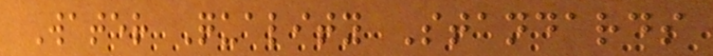Water Quality Standards
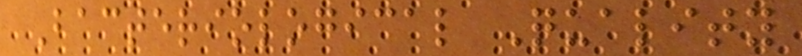Bacteriological Quality
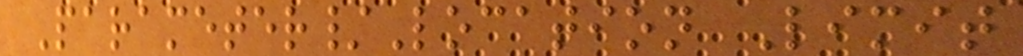Parameter/Location Limit
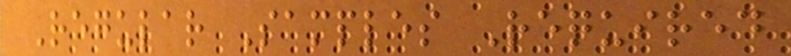Regular Samples Required
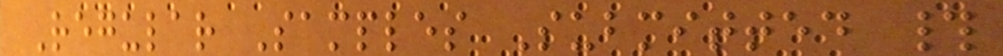Regular Samples Submitted #
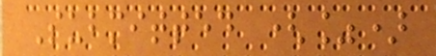Submitted (%)
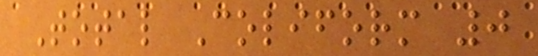Total Coliform 0
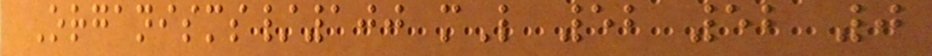Organisms/100 mL 52 52 0
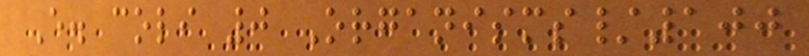E. coli 0 Organisms/100
